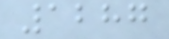1287
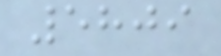5809
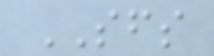SFS
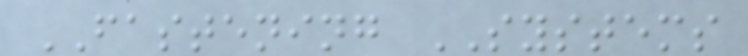FASTENING SYSTEMS
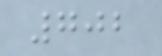702
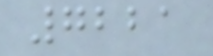7221
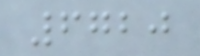6720
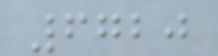6720
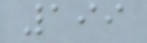199
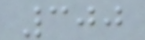300
